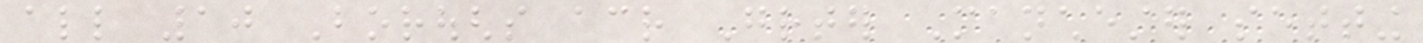all 10 Boroughs across Greater Manchester setting
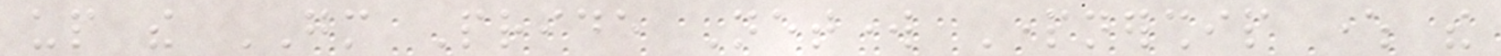up the GM Pride Network Partnership where the
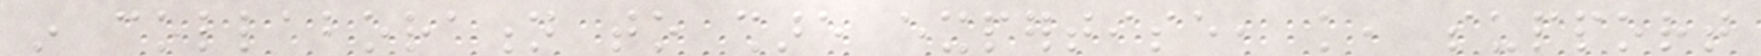in collaboration to share expertise, knowledge, support
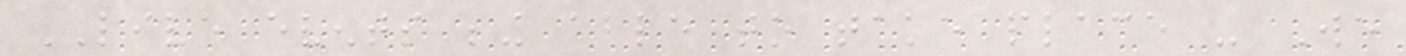LIVE events being able to take place - We
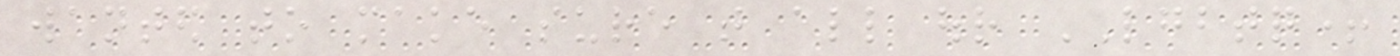wanted to make sure that all our LGBTQ+
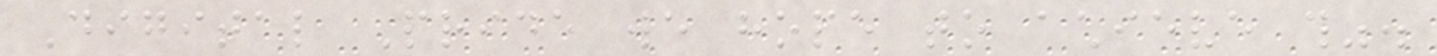Digital Pride we hope to achieve this".
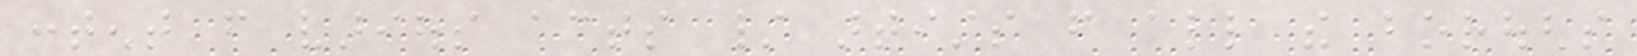content from various acts / artists from all the boroughs
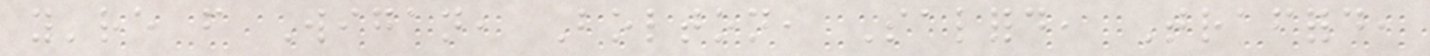you're from Wigan, Bolton, Salford, Trafford,
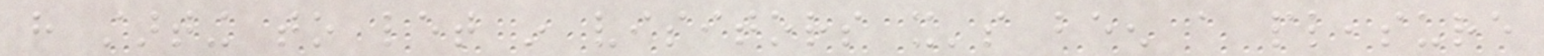have starting to let in visitors it's been a pleasure
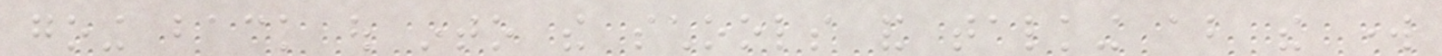going back out into the schools and talking about the work
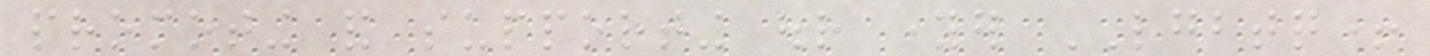promoting and supporting our younger LGBTQ+
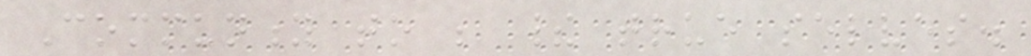Community to be their true selves.
